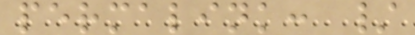permalink: /
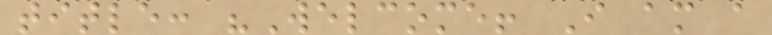title: "Welcome! I am a
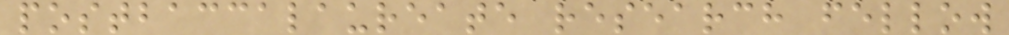postbaccalaureate research fellow
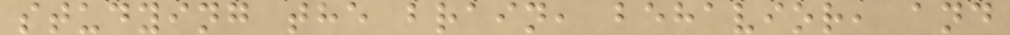studying the brain, behavior, and
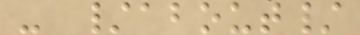- /about/
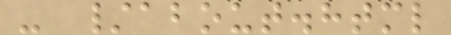- /about.html
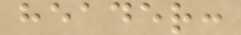header:
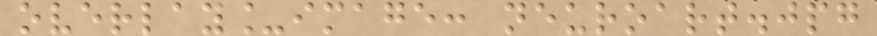overlay_image: neuroart.jpg
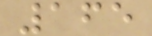165
